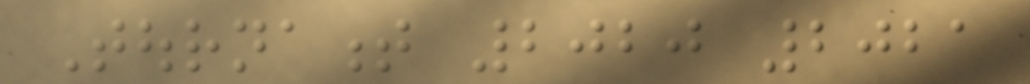Tournament 2020 2021
